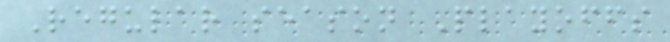Regular season Playoffs
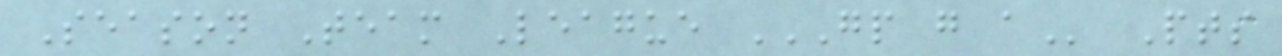Season Team League GP G A Pts
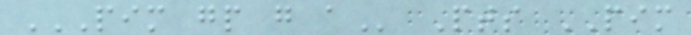PIM GP G A Pts PIM
